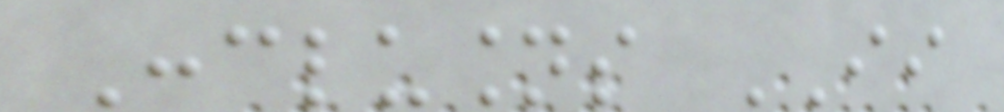Conclusions II
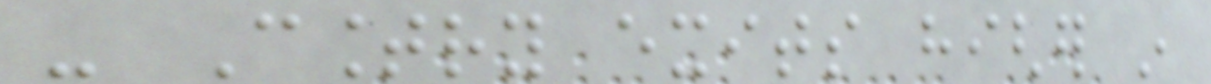- Country exits higher in
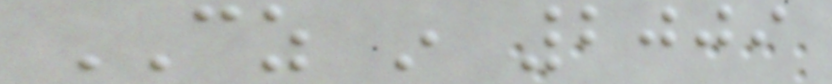CZ in 2009
